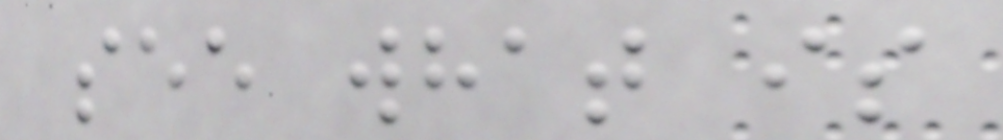see what is
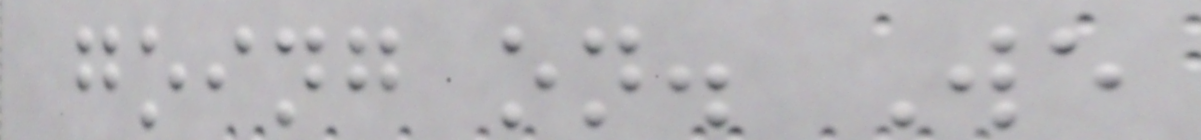going on. We
